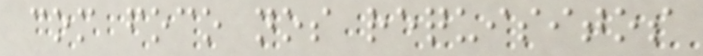com foco nos requisitos
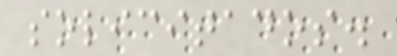solicitados.
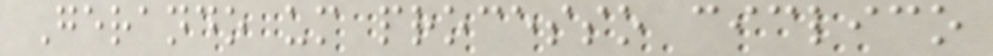Gerando um processo ciclico
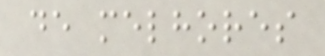de melhores
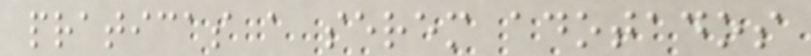praticas a serem adotados
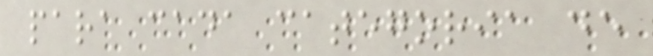para cada categoria de
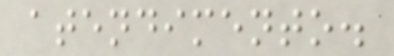atendimento.
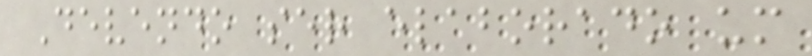Devendo ser elaborado um
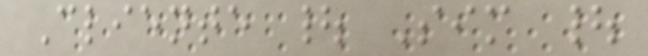Cliente | Sim |
